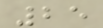25
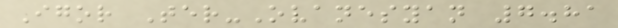Igor Ter-Ovanesyan 7.81
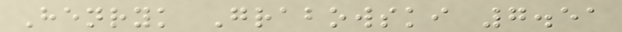Henryk Grabowski 7.51
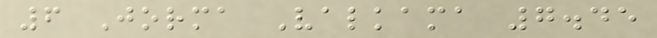6 Jorma Valkama 7.45
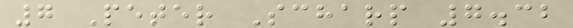7 Peter Scharp 7.32
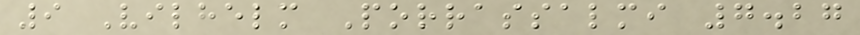9 Vilhelm Porrassalmi 7.27
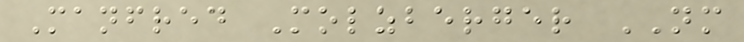Manfred Molzberger NM
